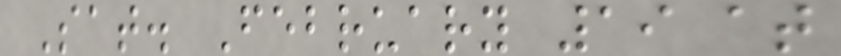Sat. February 19 at
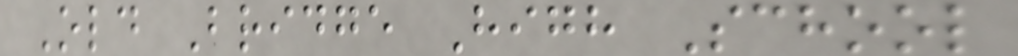Old Bridge High School
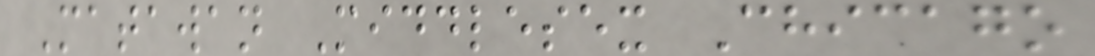Matawan Middlesex Chicago
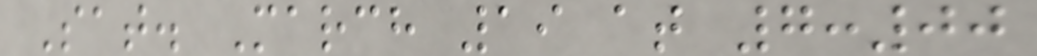Sat. March 19 at 7:00
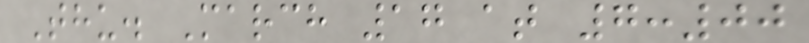Thu. March 17 at 7:00
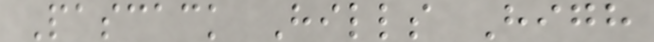Pascack Hills High
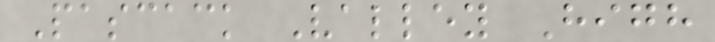Pascack Valley High
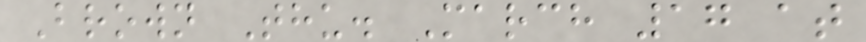Brown Thu. March 17 at
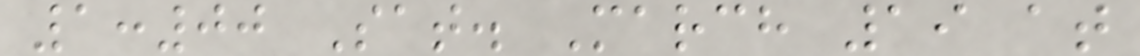1:00 Sat. March 19 at
